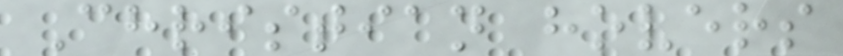Christian hovers
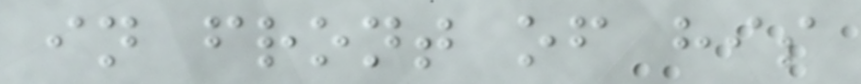in front of his
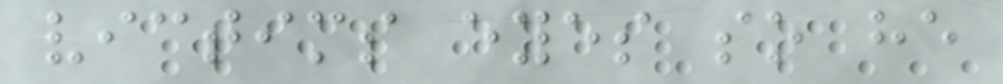victims eyes so he
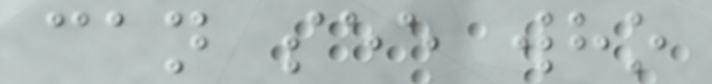can see who
